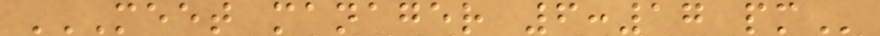MEET MANAGER 6:17 PM
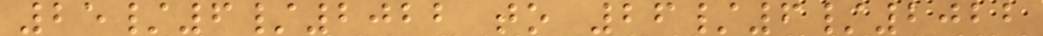25/6/2022 to 26/6/2022
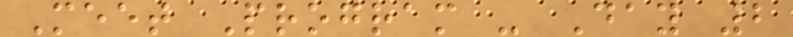Meet Program - Day 2
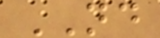ND
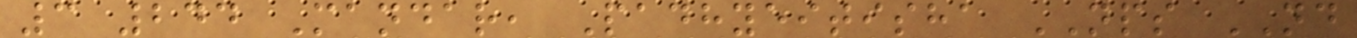3 244 Mandar, Padhyeitisha NPS ND
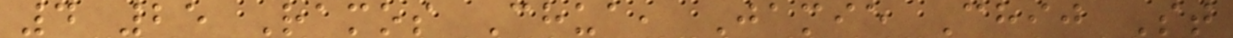4 25 Ramos Chua, Jamie Chij St
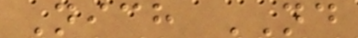Nich ND
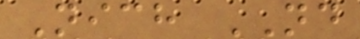Nich ND
